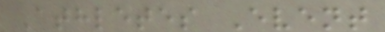Athletes Event
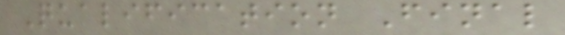Qualification Final
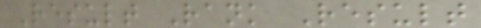Result Rank Result
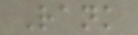Rank
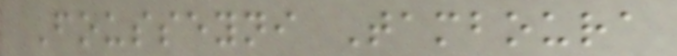Fousseyni Tamboura
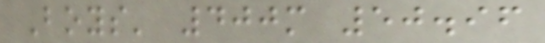Boys' 400m 50.96
